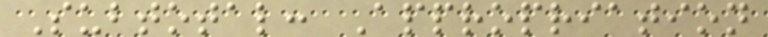Subtotal: Appropriation
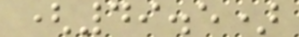(49.5)
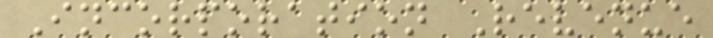Incorporation Revenue
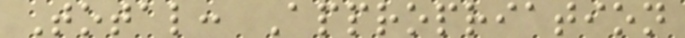Total: Appropriation
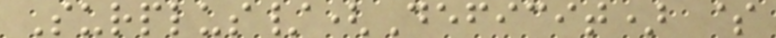Surplus/(Deficit) $
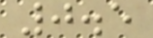0.5
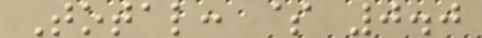Total: $ 0.0
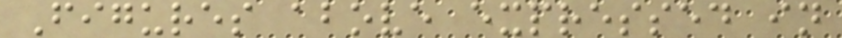Figures above expressed in
